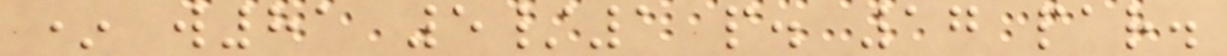* w81 5/1 p. 17 par.
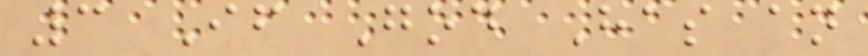3 If God Has an
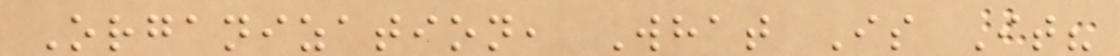Organization, What Is It?
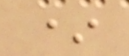*
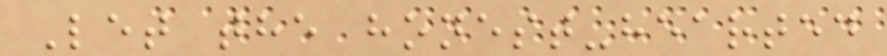Let the honest-hearted
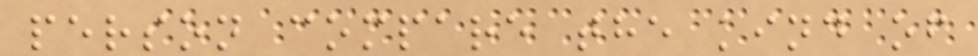person compare the kind of
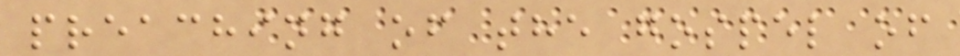preaching of the gospel of
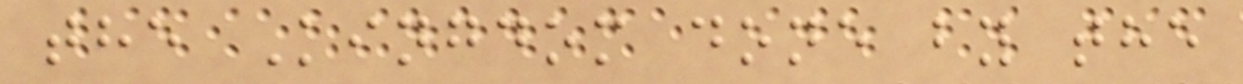the Kingdom done by the
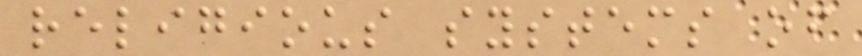religious systems of
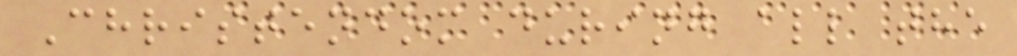Christendom during all the
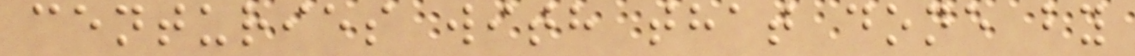centuries with that done by
